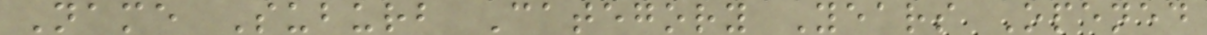Name Suburb Category Years Opened
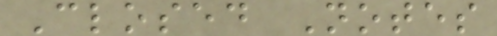Closed Notes
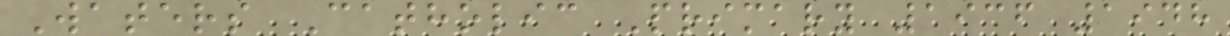Waters Catholic Primary 1936 1948
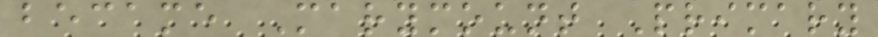became Marymount Primary
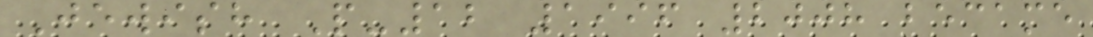Jewish P-12 1996 2008 became
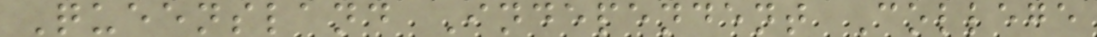Queensland Independent College
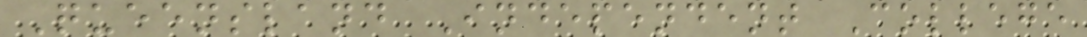Queensland Independent College
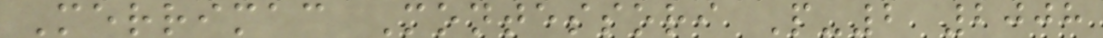Merrimac Montessori P-2 2008
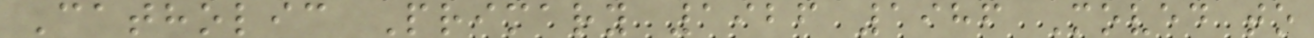Catholic Primary 1926 1986 Moved to
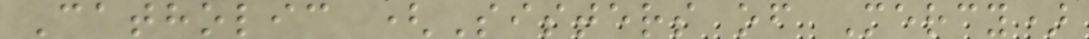Catholic (Sisters of Mercy)
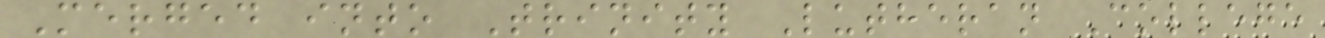Merged into Trinity Lutheran College
